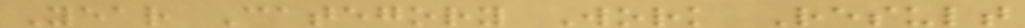Year Category Work Result
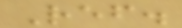Ref.
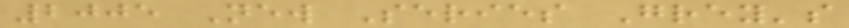2005 New Series Grey's
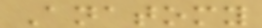Anatomy
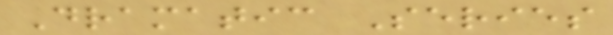Dramatic Series
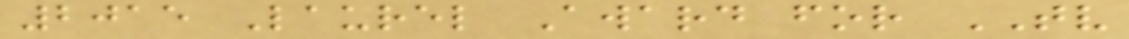2015 Laurel Award for TV
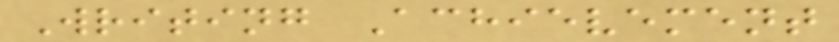Writing Achievement
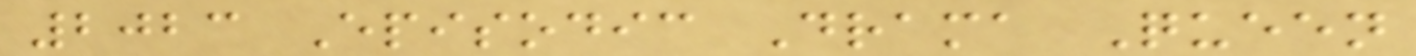2023 Episodic Drama Queen
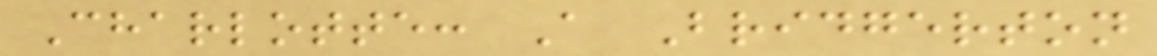Charlotte: A Bridgerton
